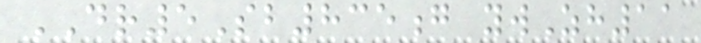DR5Sb835g ywZh11
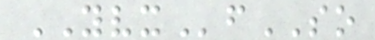YVXfSO
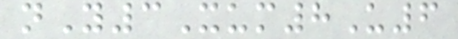nY3Xum8U6
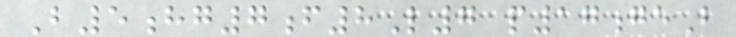B5hg7f8L7 p17geB
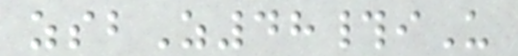zsbZ48#iU
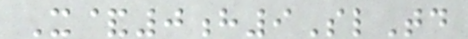X&0h9SlTd
